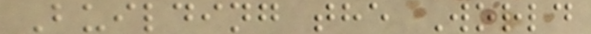Building the World
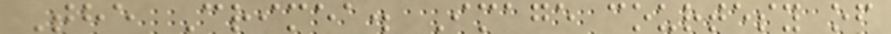The Crimea. Image courtesy of
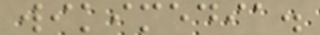wikimedia.
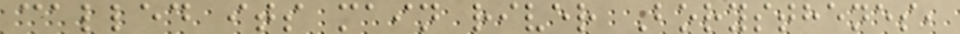called its main river Borysthenes,
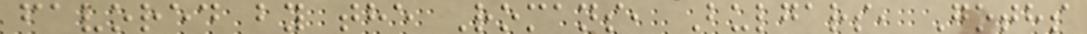favored by the Romans, Bulgars, Goths
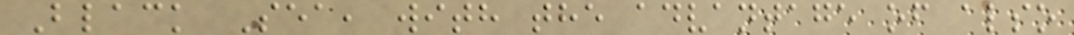Black Sea, with the advantage of also
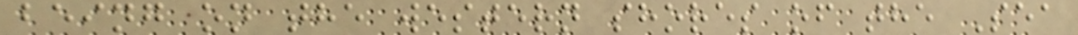being on the western shores of the Sea
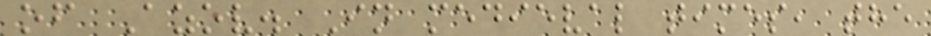of Azov. In medieval times, the
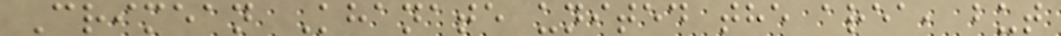Crimean Khanate united the area, but
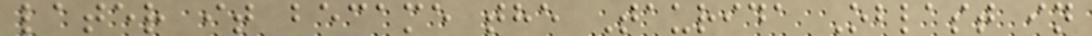later it became the Taurida Oblast in
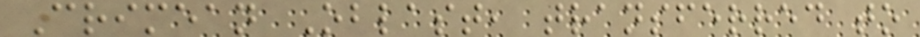Crimean Oblast, transferred to
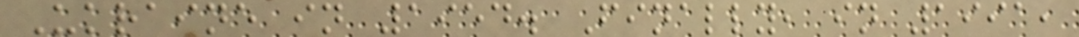Ukraine in 1954. Finally, in 1991,
